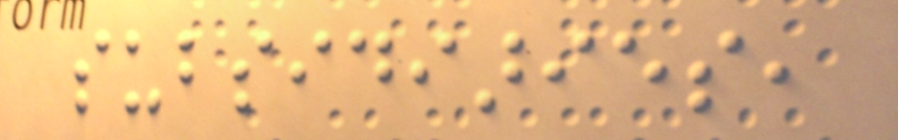subsidiaries,
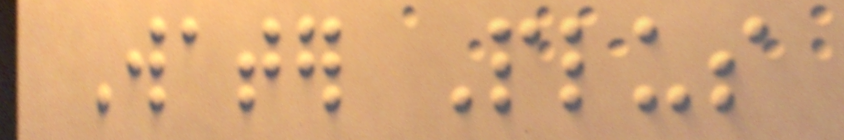Water Plus
